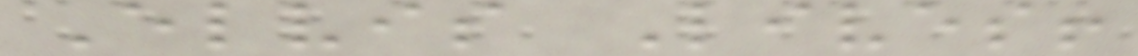Elvis Lives!
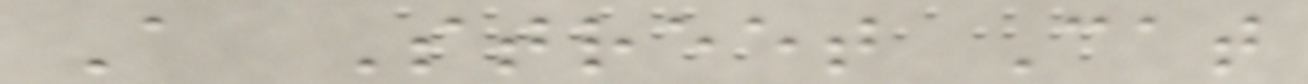A Street Cat
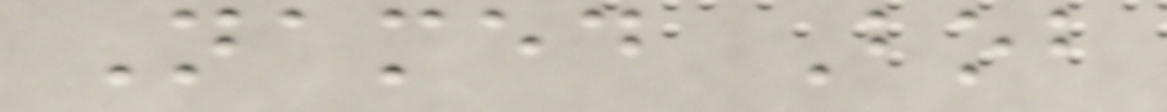Named Bob
